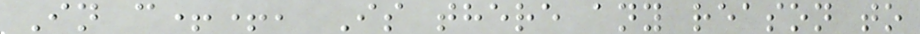In c++, Is there any reason to
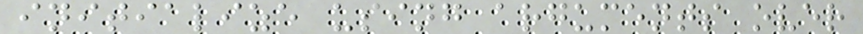initialize using arguments over
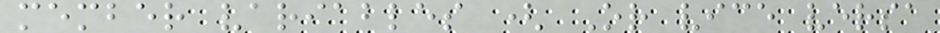member variables ( Or vice versa
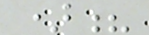)?
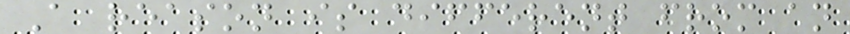A reason is different from an
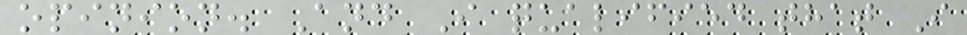opinion. And I qualified that I
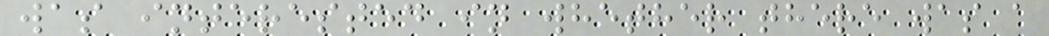was interested in whether there was a
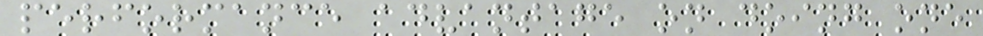performance advantage on doing one
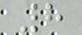8
